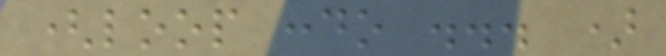(loop :do ... )
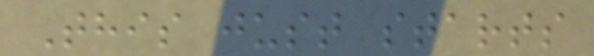This just starts
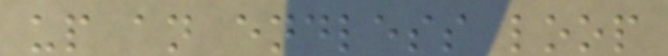up an endless loop
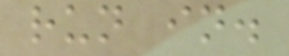run in.
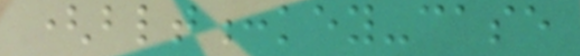(blt:key-case
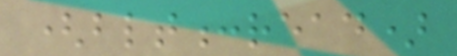(blt:read)
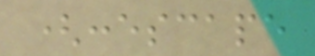(:escape
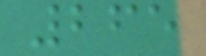265
